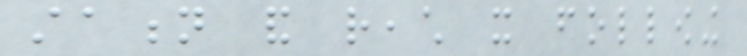station and reach it following
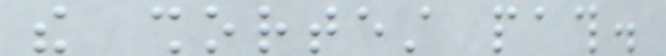the shortest path.
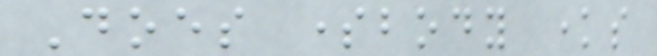Does somebody knows
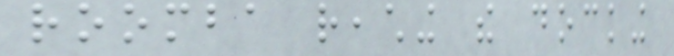roomba reaching the docking
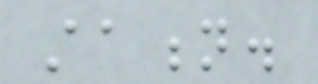station.
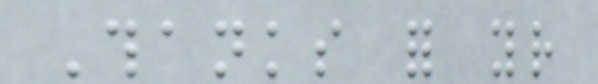Thanks for your
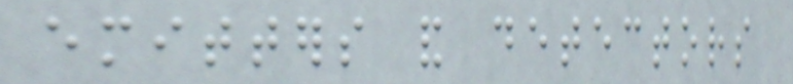emitters and detectors
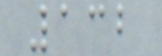132
